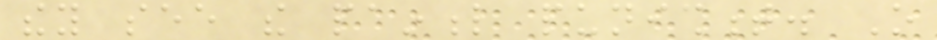they see the painful punishment. O
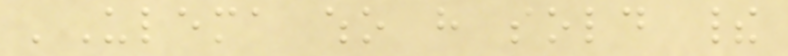'Ulema who have sold their
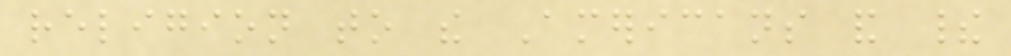religion to the Americans and their
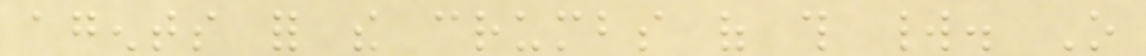agents for the crumbs of this world. O
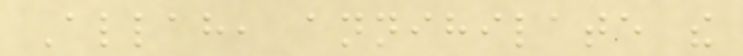Allah, annihilate the
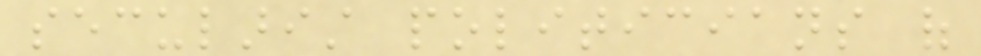secularist politicians of
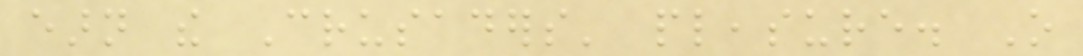earn the Crusaders' pleasure. O
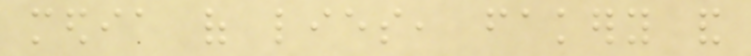media of lies, fakery and
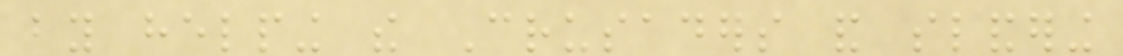by helping the Crusaders and slandering
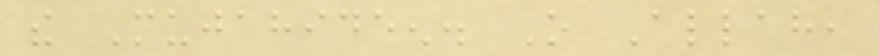the Mujahideen. O Allah,
